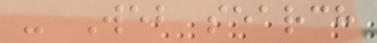- Web search
